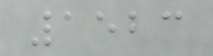1523
